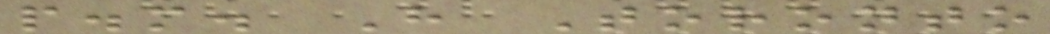p.m. H Toronto
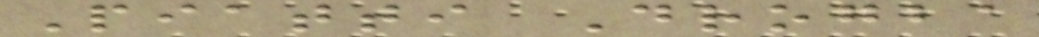Piatti Drogba
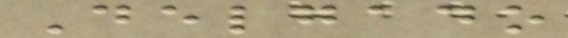Delgado
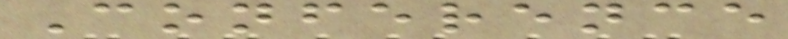Conference
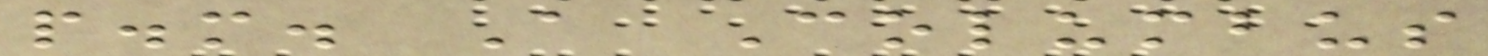p.m. A Columbus
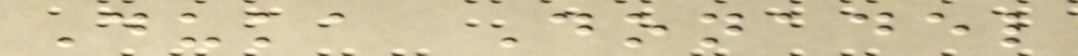Duka Donadel
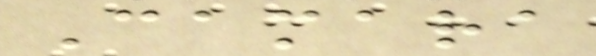Camara
